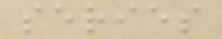series
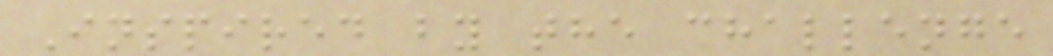Inspired by the challenge
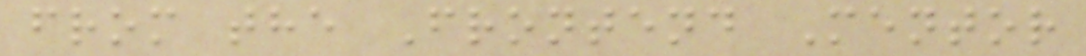from the Frontend Mentor
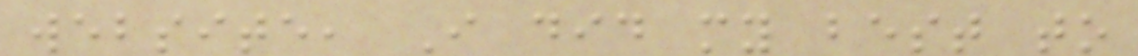website, I did my best to
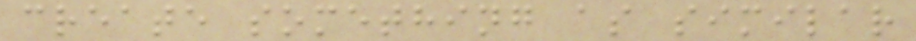create something as similar
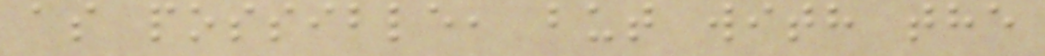as possible, but with the
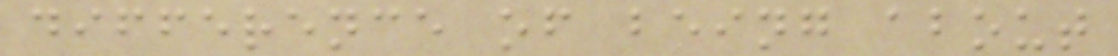difference of being about
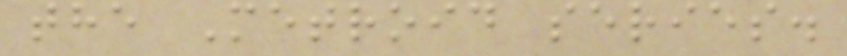the Metroid series.
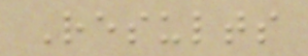Results
